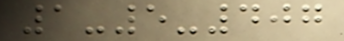1-5-407
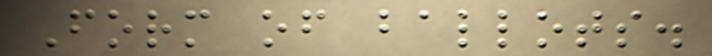Form of ballots.
